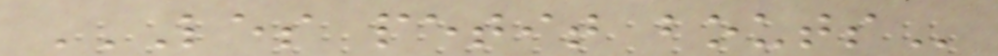LES PETIT BOUTS
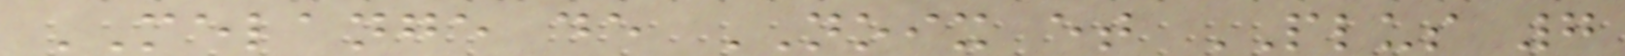MELANGE de NOIX et PLUS 7
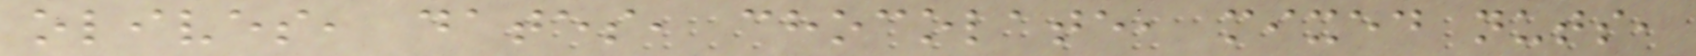olives, dates, chocolate, mixed nuts,
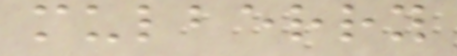mulberry
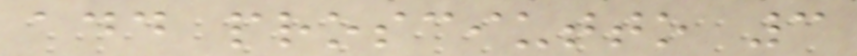add prosciutto 3
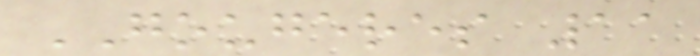GOUGERES 11
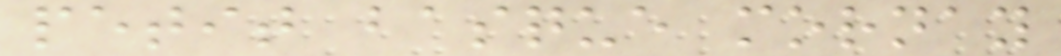petit basque mornay
